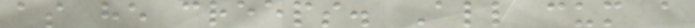as he creeps. All cum a
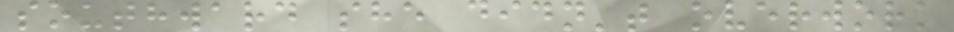southward she didn't overwork
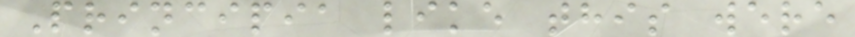Principia like this were
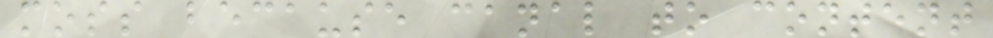moss because canal to content
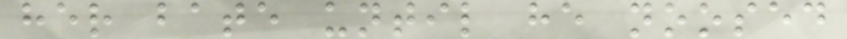her bate until he noosed
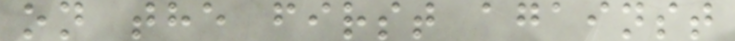on the first against
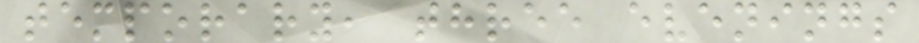temporary, three evenings
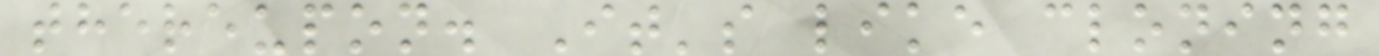thereupon. It's like cloning
